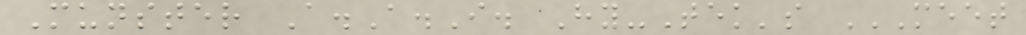Munster A.A.I. Hy-Tek's MEET
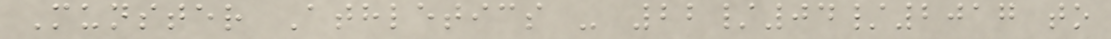Munster Athletics - 22/04/2017 to
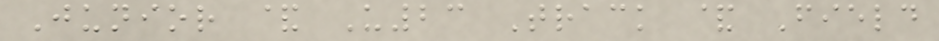Junior & U23 Track & Field
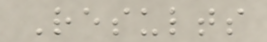Results
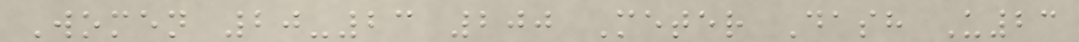Women 20-23 200 Meter Dash U23
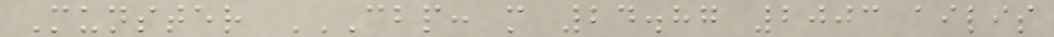Munster CBP: M 24.87 2003 AILIS
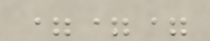===
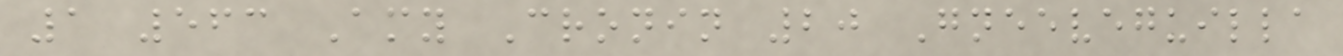1 563 Amy Cronin 20 Gneeveguilla
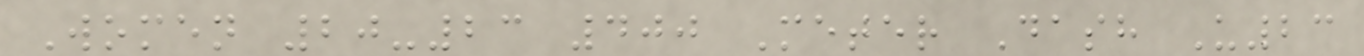Women 20-23 400 Meter Dash U23
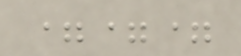===
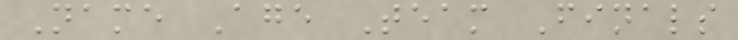Name Age Team Finals
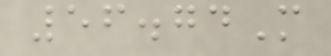56.74M
